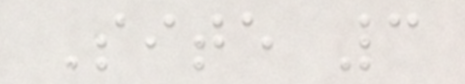Site 3
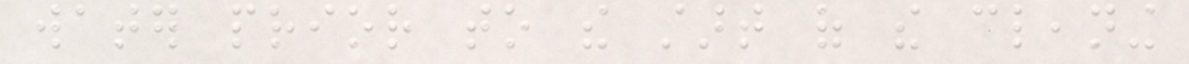water prior to the start of the cleaning
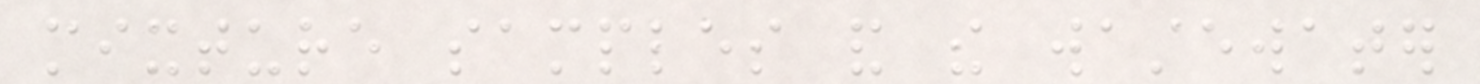mixture samples and the wastewater
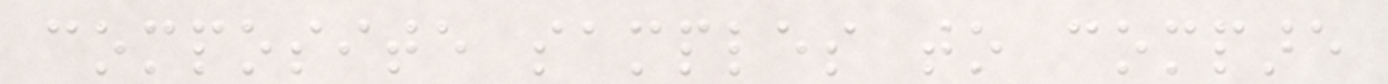composite samples to compare
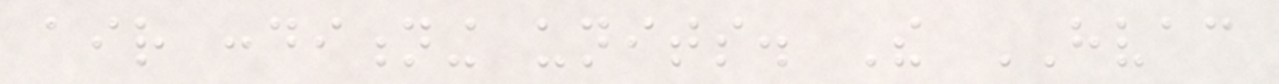air conditioning units. The HVAC
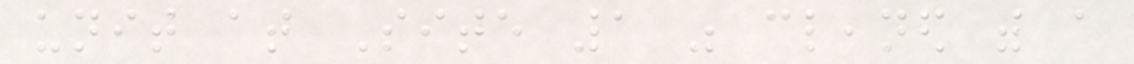unit at Site 1 was cleaned with a
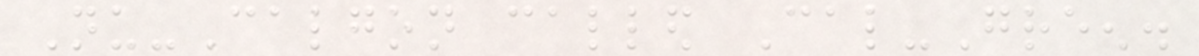Nu-Calgon called Cal-Green.
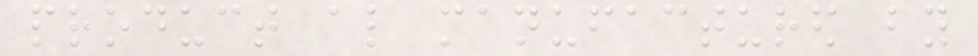product also manufactured by
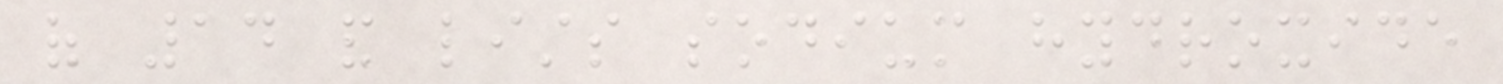of 14 and lists sodium hydroxide
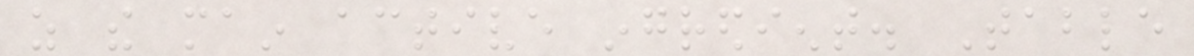as the main active ingredient. Table
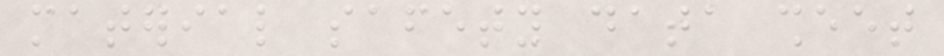material safety data sheet
